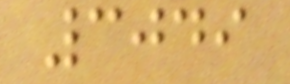3049
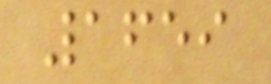1659
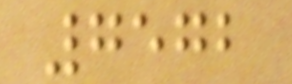7572
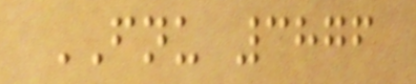FNU 3876
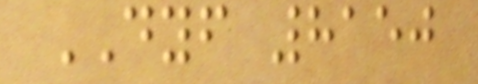DYF 8150
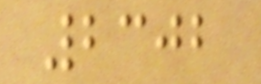2302
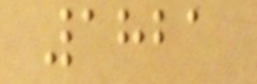1821
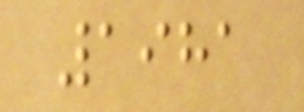1981
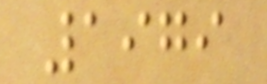1979
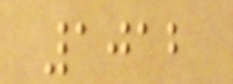1012
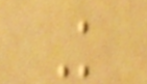K
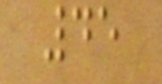45
